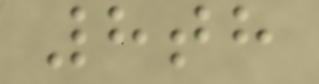8th
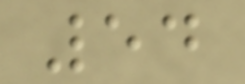54
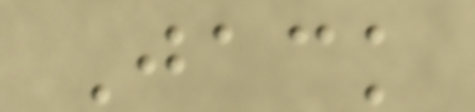Jack
